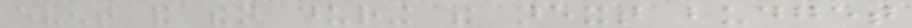event and then during the next budget
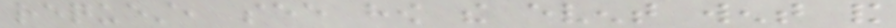request, see how the event went and
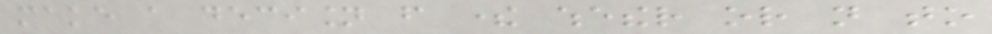make a decision from there whether or not to
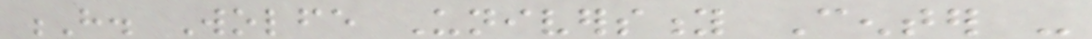H. Wolfe University Center -
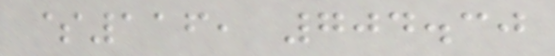$116, 704.30
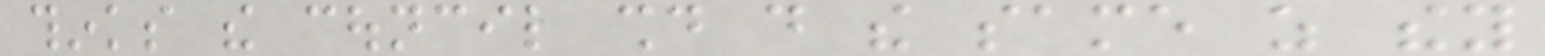thinks the council should do the same as they
